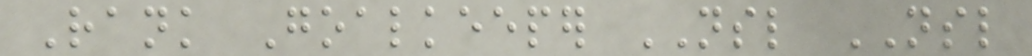Rank Goalkeeper NSL NSL
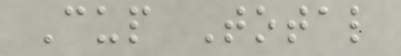Cup Total
